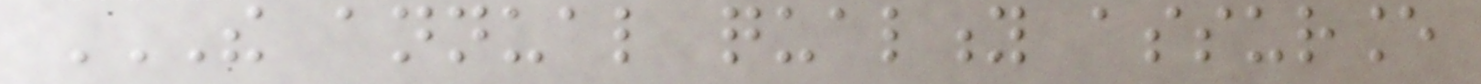THE ANNUAL QUALITY ASSURANCE
